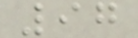97
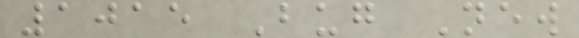1015 Bug New
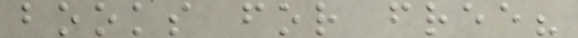books for free?
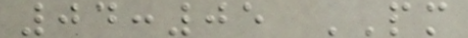04:05 PM
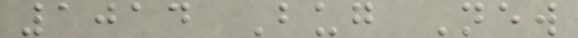1014 Bug New
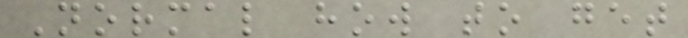Normal how to get
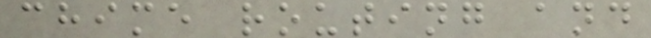chime routing and
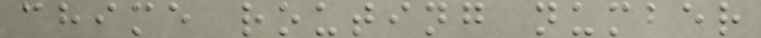chime routing number
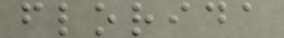florida
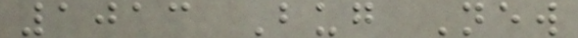1013 Bug New
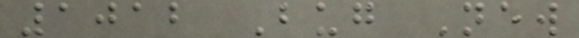1012 Bug New
